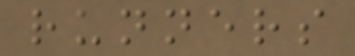runners
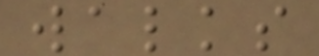walks
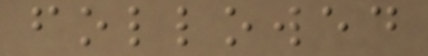followed
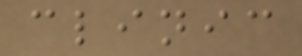clinic
